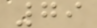79
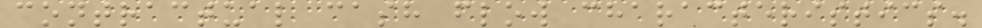contractual cash flow characteristics.
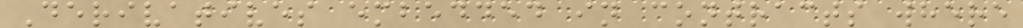Derivatives embedded in contracts where
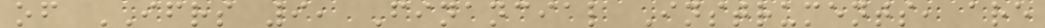of IFRS 9, Financial Instruments, are
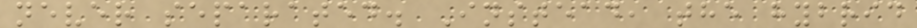never separated. Instead, the hybrid
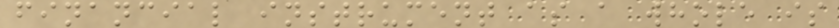financial instrument as a whole is
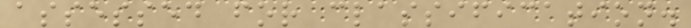assessed for classification.
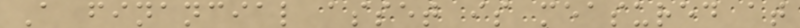A financial asset is measured at
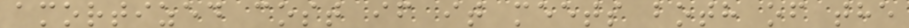amortized cost if it meets both of the
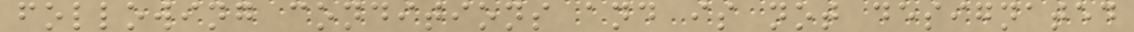following conditions and is not designated
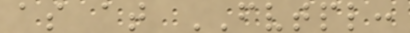as at FVTPL:
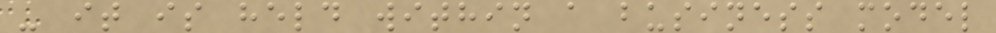- it is held within a business model
